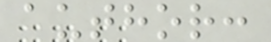author:
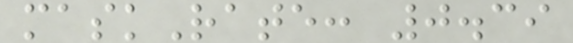maskRate: 0.39
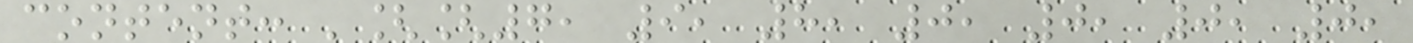content: '[[7, 9, 8, 0, 0, 0, 0,
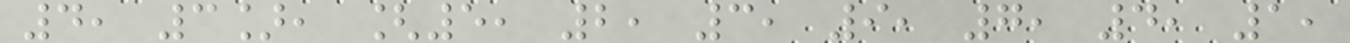4, 3], [5, 2, 3, 9, 7, 4, 1,
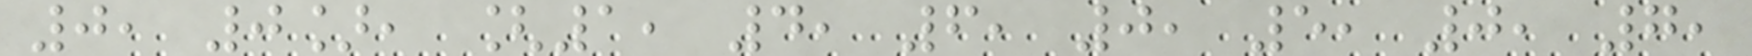0, 0], [1, 4, 6, 0, 5, 0, 7,
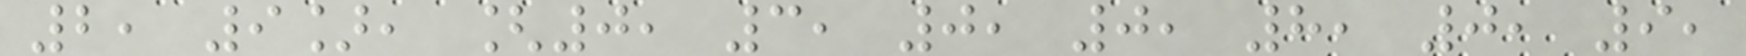2, 9], [0, 3, 0, 0, 8, 0, 9,
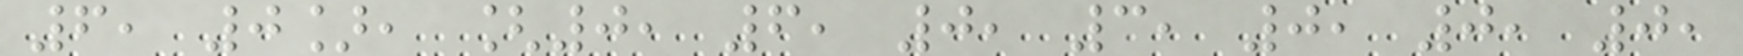6, 0], [0, 6, 0, 3, 0, 0, 0,
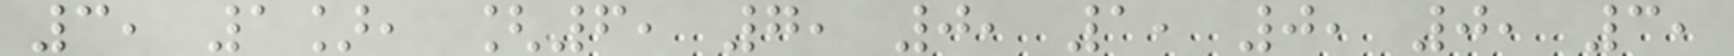3, 1], [6, 7, 0, 1, 0, 0, 3,
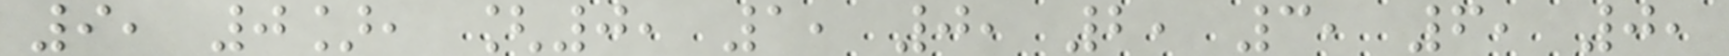9, 0], [0, 1, 0, 2, 3, 6, 0,
